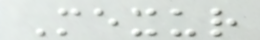Mexur
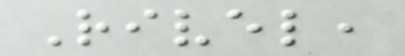Rivel,
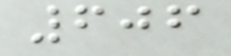606
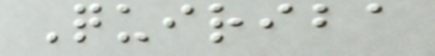Quiriba
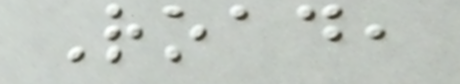Road,
